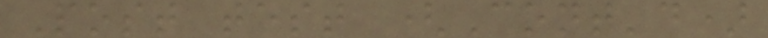Post test (Cont'd)
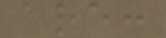are:
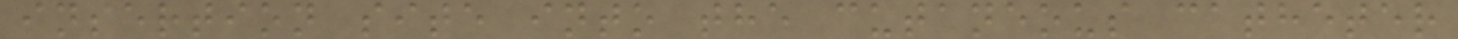insertion site into the cutaneous catheter
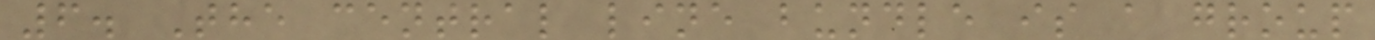6. The central line bundle is a group
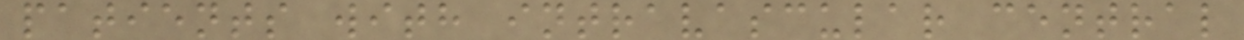patients with intravascular central
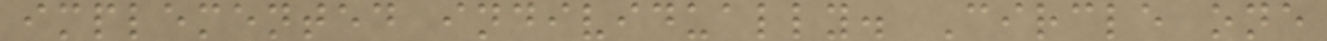implemented individually. Circle one
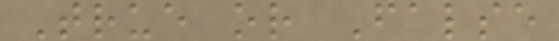True or False
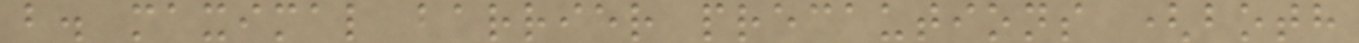b. maximal barrier precautions (both
